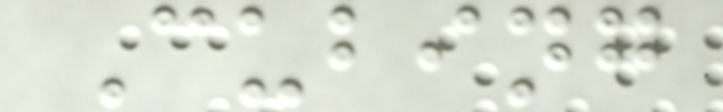Cubing
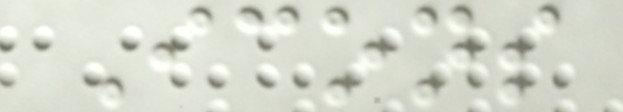Icons
